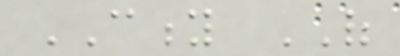CITY OF
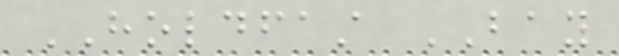HOLDFAST BAY
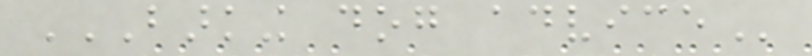BARKING DOG ADVICE
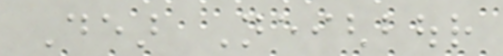Dear Neighbour
